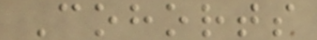Cohorts
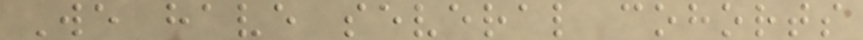We have several cohorts
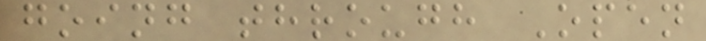going through Open
